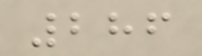286
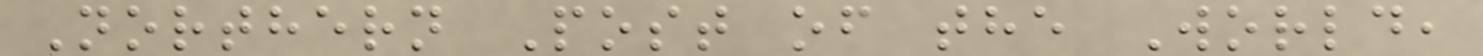Northern Post of the World,
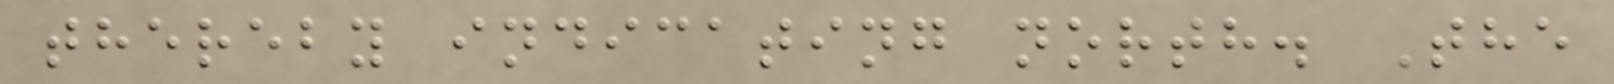thereby indicating north. The
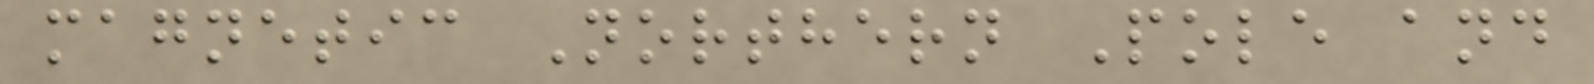magnetic Northern Pole and
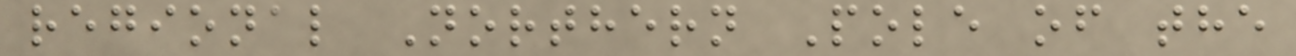regional Northern Pole of the
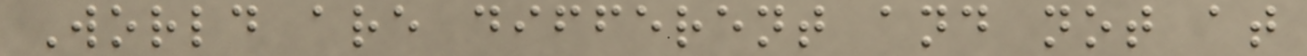World are different and not at
